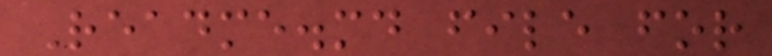Readme.md file for
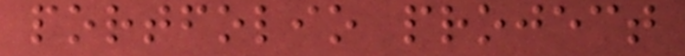portfolio project
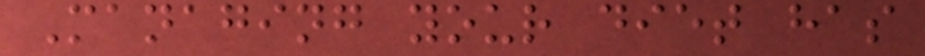Managing your diet has
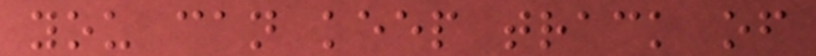you can keep track of
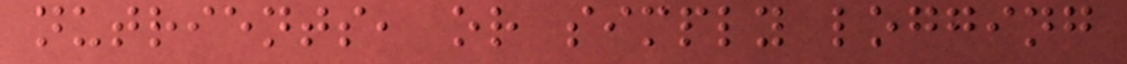nutrients, or simply logging
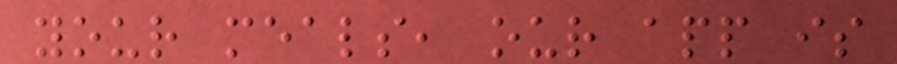your meals, our app is
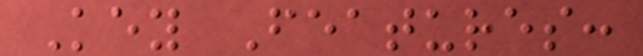Key Features:
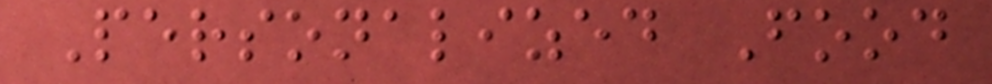Personalized Food
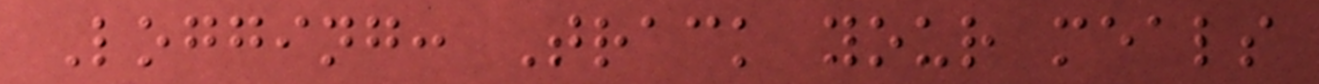Logging: Track your meals
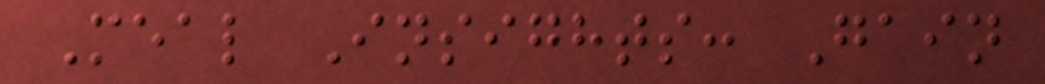Meal Insights: Gain
